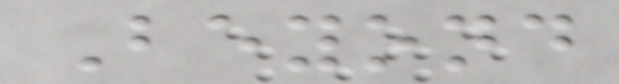Beyond
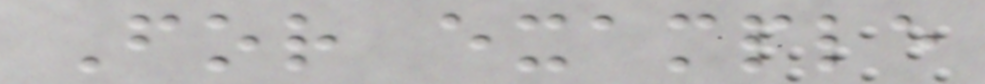For example
